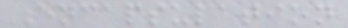Encapsulation
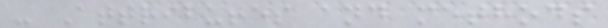- Attributes and methods
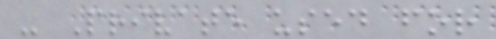- Private used for
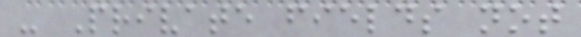- Private fields not
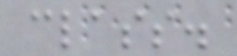class.
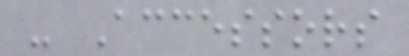- Accessors
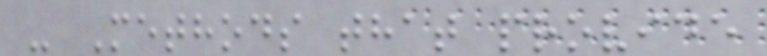- Methods that provide
